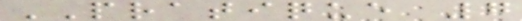PRATIQUE 7
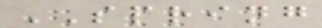SPRING
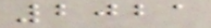2021
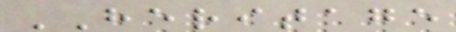HERITAGE
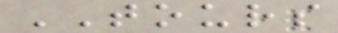TOURS
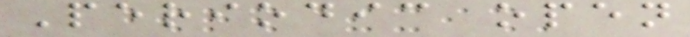Periodic open
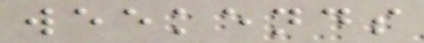weekends
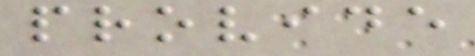provide
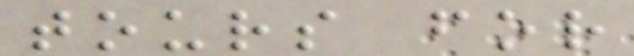tours for
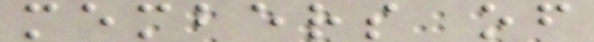members of
